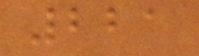221
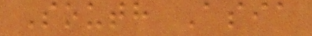South Asia
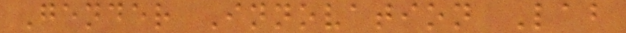Gender Innovation Lab
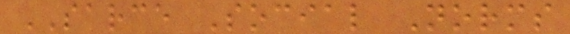SARCE Social Norms
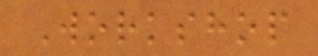Workshop
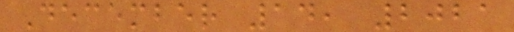December 14, 2021
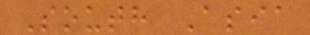South Asia
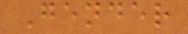Gender
